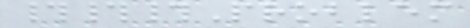###Problem
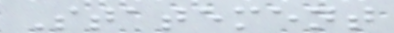Statement
